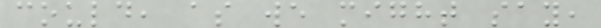could, as we might say,
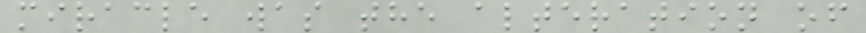miracle was the alteration of
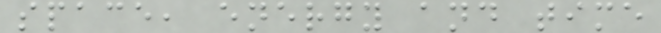space, energy and time
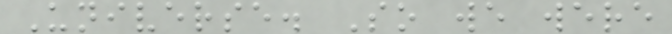Universe. So we were
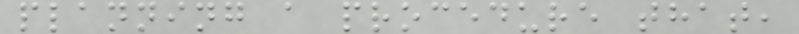planning a procedure that,
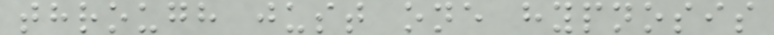through just one hypnosis
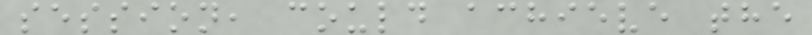session, could achieve the
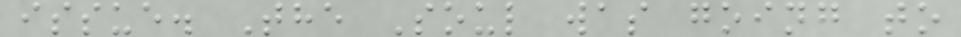issue. The Soul was going to
